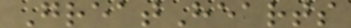GreatHearts
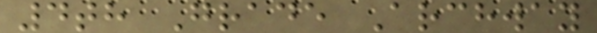4th Grade Archway
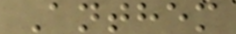Anthem
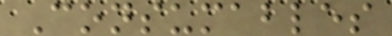Consumables
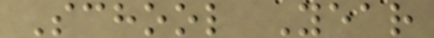School Year
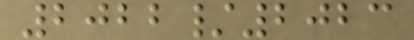2022/2023
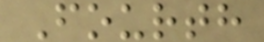Fourth
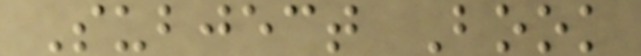Subject Book
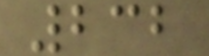232
